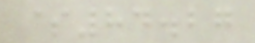$84.27
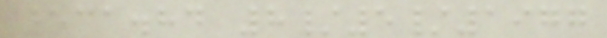531.84 8/5/1977
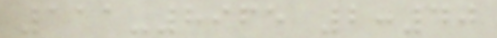111-8965 2:40
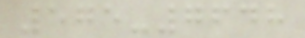575-7648
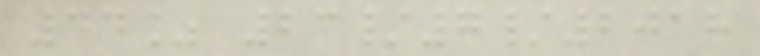44% 23/7/2018
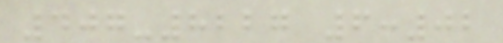407-8227 6:02
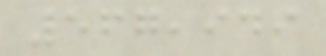567,949
